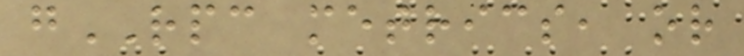gRPC metrics, or
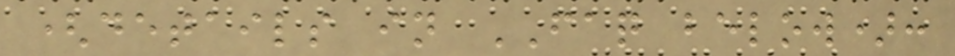(details in FAQ below):
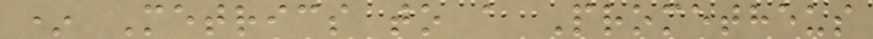* Metrics to a Prometheus
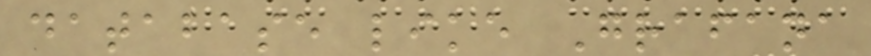database like Grafana
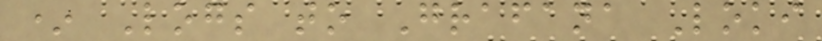* Logs to Grafana Loki
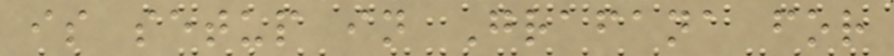is setup in Grafana for
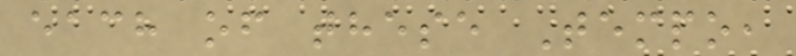each of these Tempo,
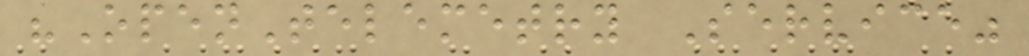"OpenTelemetry Service"
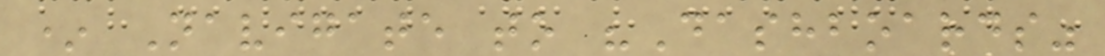* Navigate to "Dashboards"
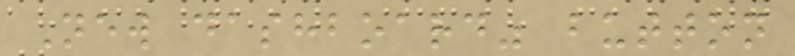New dashboard" button
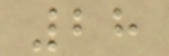28
